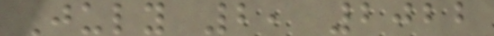July 2, 2022
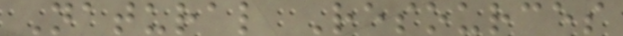Natural Resources
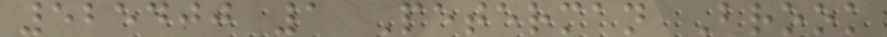525400 1 Peterman Brook
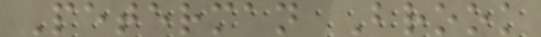Peterman Brook
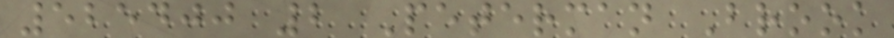525400 2 Peterman Brook
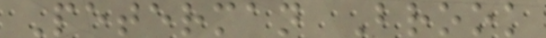Peterman Brook
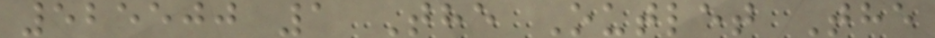525500 1 The Outlet The
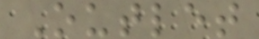Outlet
